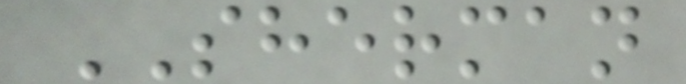SHERMAN
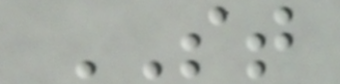ST
